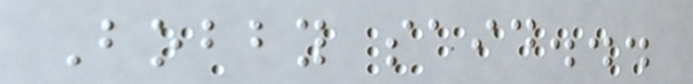Bobby said...
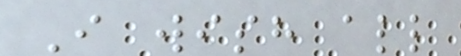I wish all
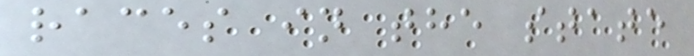races in the state
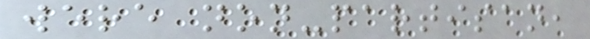were non-partisan,
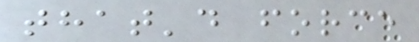that'd force
